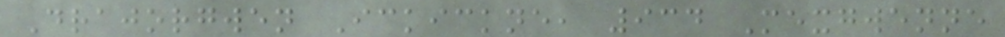Drajorgwen Ickickne, 934 Mexgwenne
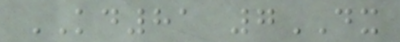KD81 7DX
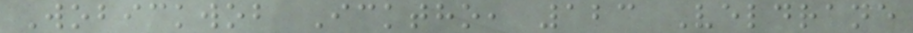Wobickwob Icktho, 123 Veldrane
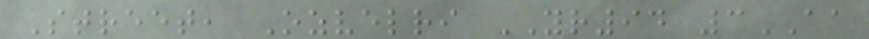Street, Ozvelri YR94 3AA
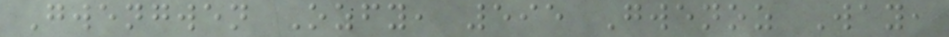Gwengwen Ozfy, 595 Gwenoz Way,
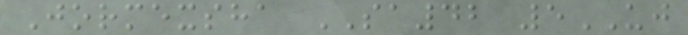Jormexsha SA42 5UJ
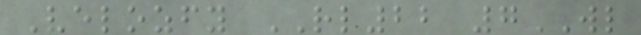Velozfy RL22 7WL
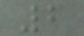2
